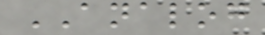ANALOG
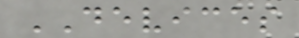DEVICES
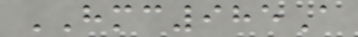HMC985A
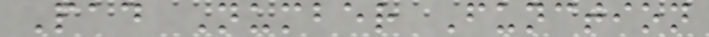Pad Number Function
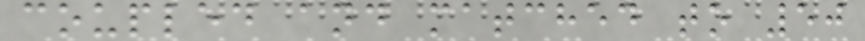coupled and matched to 50
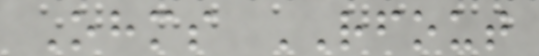Ohms RFOUT
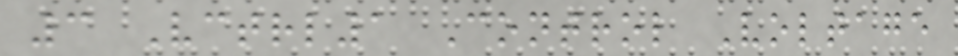3 Vctrl1 Control Voltage
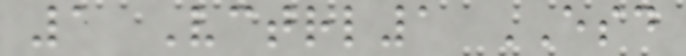1 Vctrl1 ESD
